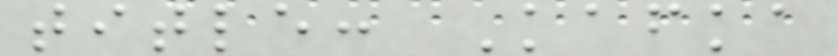title: Kafka
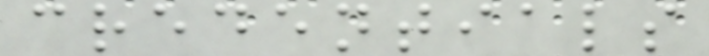credentials
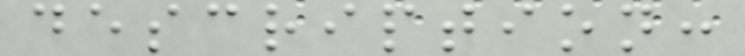description:
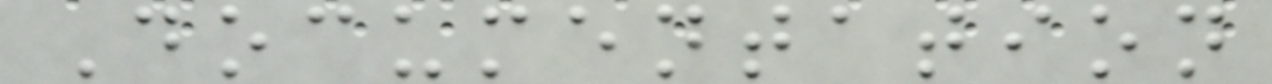Documentation
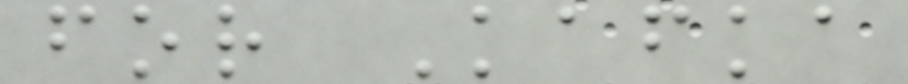for Kafka
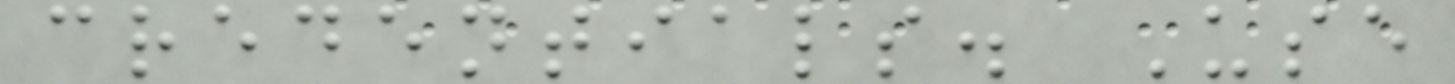credentials. Use
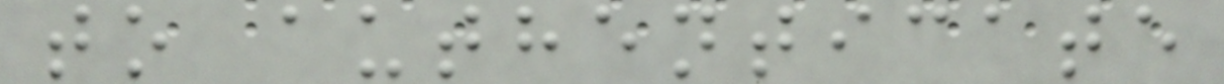to authenticate
